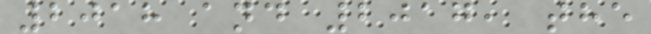2018 and 2017, the
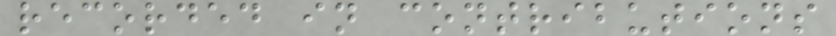recorded in contributions
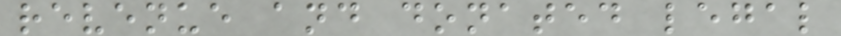revenue and donated legal
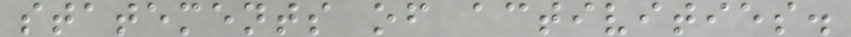statements of activities.
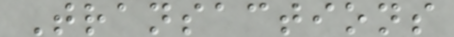Transactions
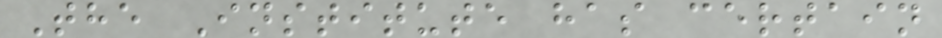The Institute has certain
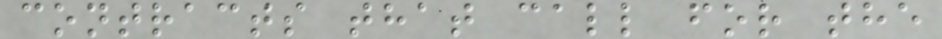contracts that call for the
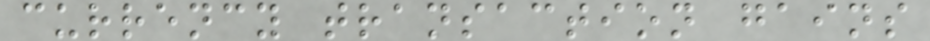currency transaction gains
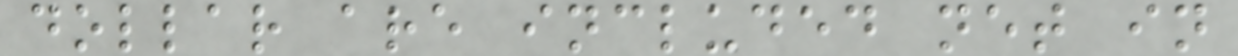dollar are included net in
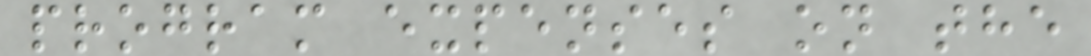program expenses on the
